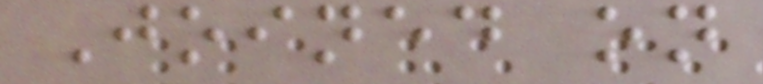Joined on
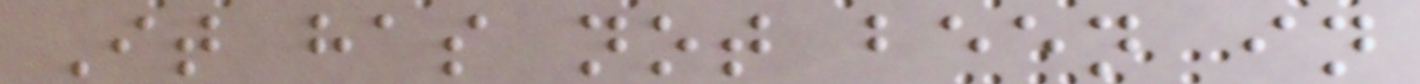It has not been in
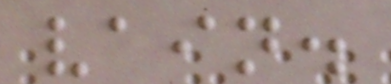vain.
